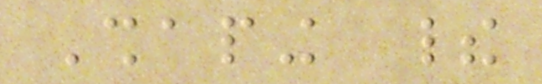Shaping their
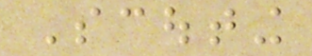Scouting
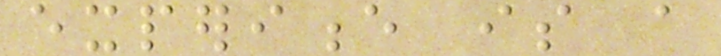experience is a
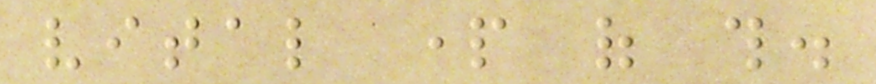vital part of this.
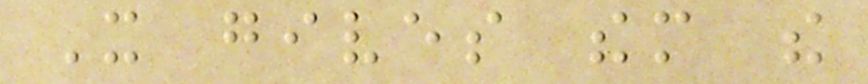It gives them the
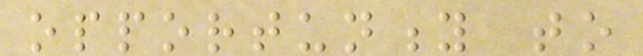opportunity to
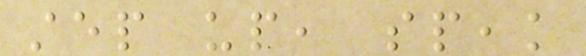step up, speak
